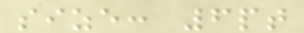size: 6pt
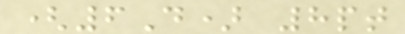(6D) 8pt
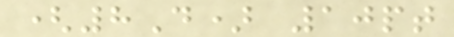(8D) 10pt
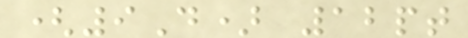(9D) 12pt
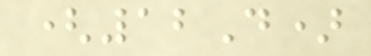(12D)
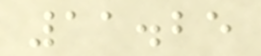11.25
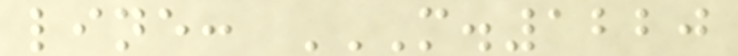line: M.1220
